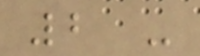2 -
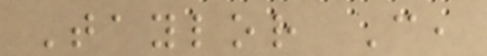Taylor C,
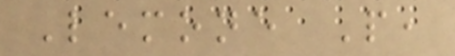Lemone P,
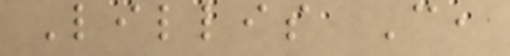Lillis C,
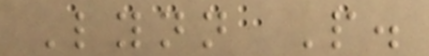Lynn P.
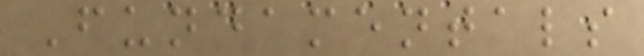Fundamentals
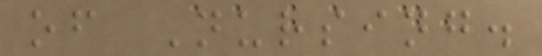of Nursing.
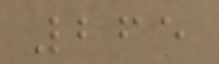265
